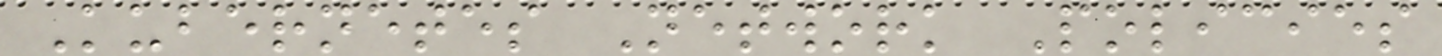Kubernetes Network Policies
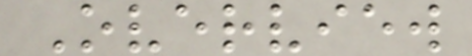Overview
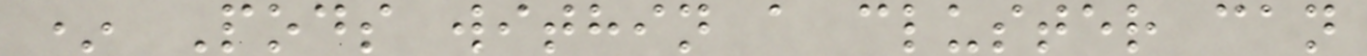* Pods within a cluster can
